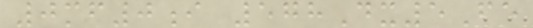0mf0i 578Dx5Fe
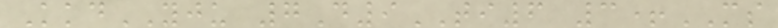KkdYJU 7D9TI6 3+MS
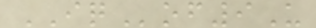IQof9U
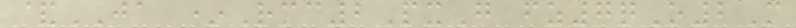&JA *Rmc2PxG fz7qO2M
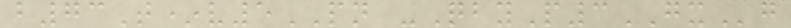b73T*v5PN -QbyP3GXg
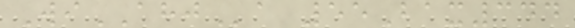WiAHJa 55Bax344
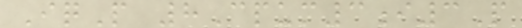IqP 8Cpum3i3P
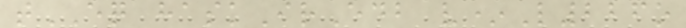tEQ haskIrEdb v*L226o
